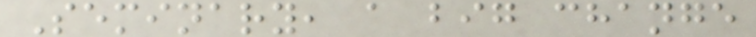Seminary, a big change
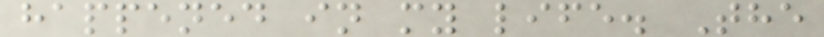happened in my life. The
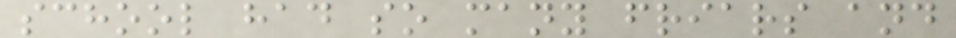school had so many friars and
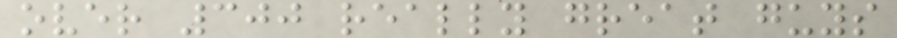over 300 really great guys
